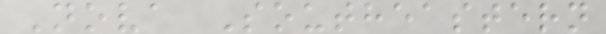Nova Southeastern
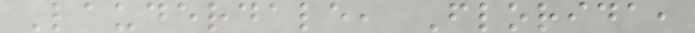Lauderdale, Florida,
